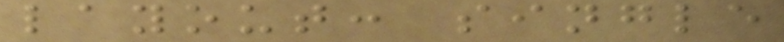layout: single
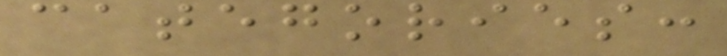categories:
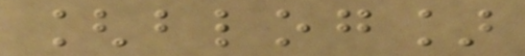[blog]
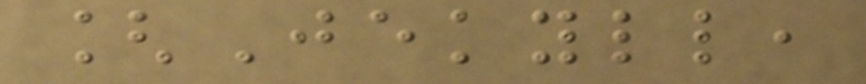[Jekyll,
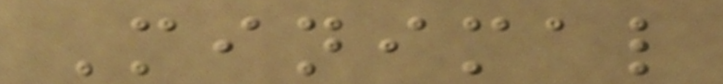Minimal
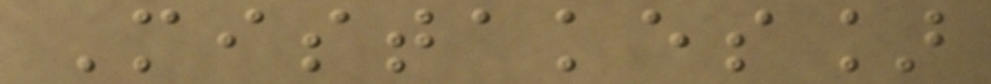Mistakes]
